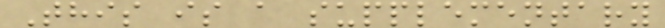This is a supplementary
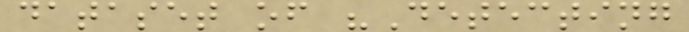dataset of "Detecting
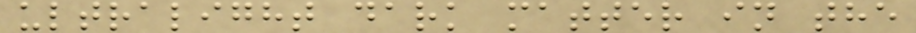ultralight dark matter in the
